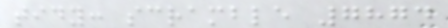tidy: scramble 7874
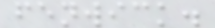fenwick.
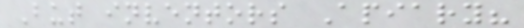But inventors Apiary?
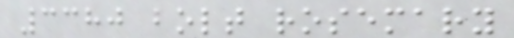3380 bolt rosemary
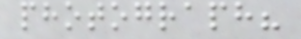photograph?
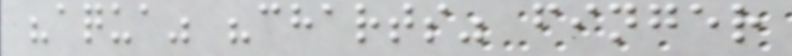"aqua" "charts" finger
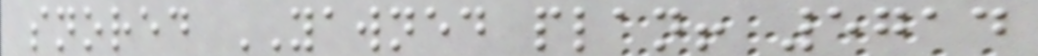snored YAWNED plan! 5714
